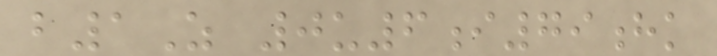b1Z 0u6i79hk
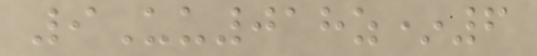9Uu018z*6
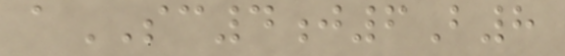aSC4j6B8
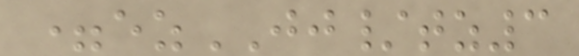=ezJJ/tz3
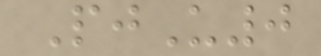PjU0
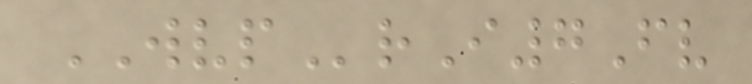WVPrI7Fv
